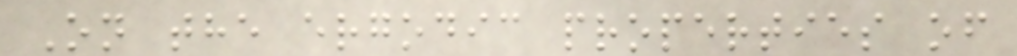On the ergodic properties of
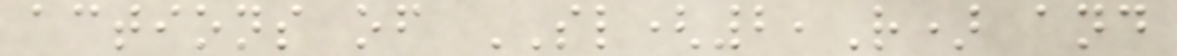actions of SL(2,R) and
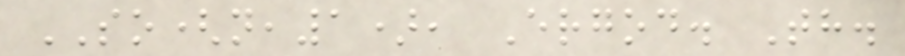SO(n,1), Ergod. Th.
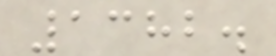1382.
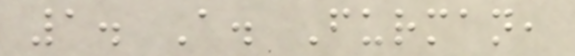1. A. Furman,
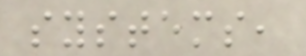systems,
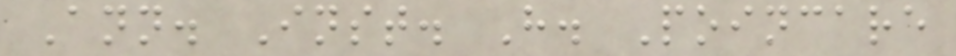Ann. Inst. H. Poincare
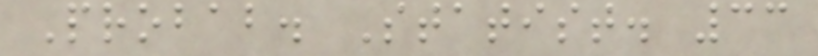Probab. Statist. 33
